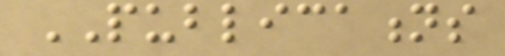PUBLICATIONS
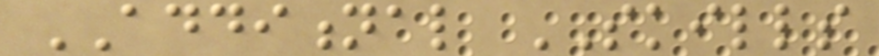ADDITIONAL SKILLS
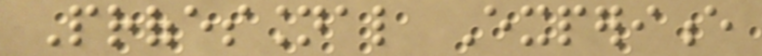Professional Experience
